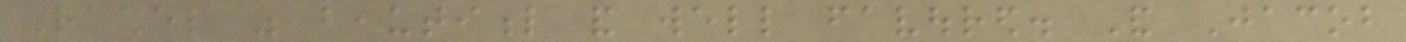Rachel was beautiful and well favoured. And Jacob
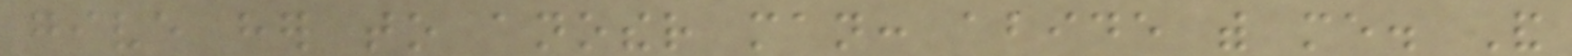give her to another man: abide with me. And
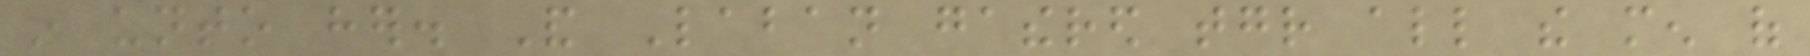in unto her. And Laban gathered together all the men of
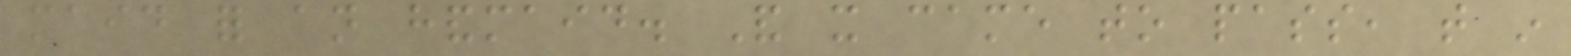maid for an handmaid. And it came to pass, that in
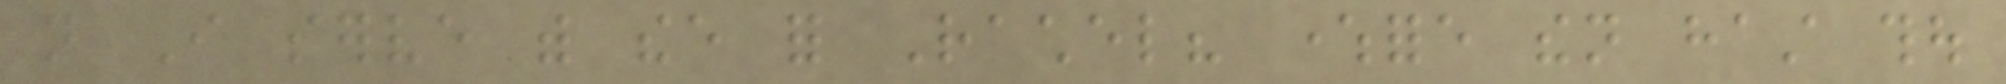not I serve with thee for Rachel? wherefore then hast thou
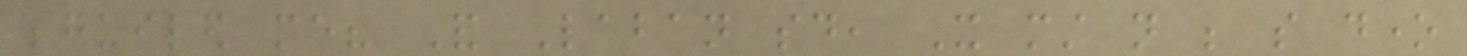beguiled me? And Laban said, It must not be so done
